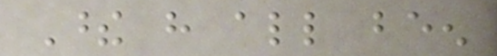These have all been
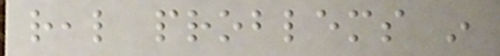real problems in
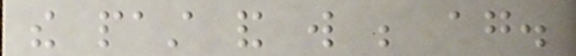the past and will be again.
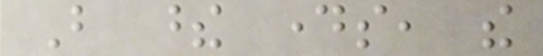But these days, the
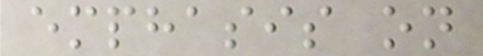emphasis on
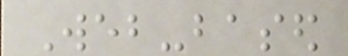Web-based
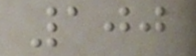100
